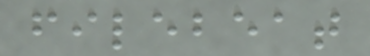filebeat
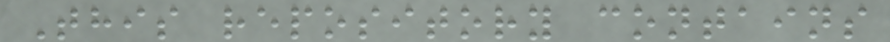This repository contains
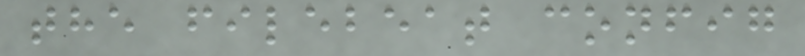the filebeat config
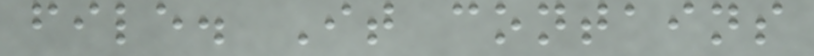file. It contains
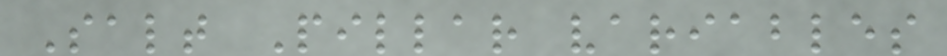Salt Pillar variables
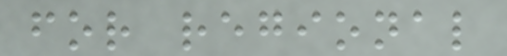for regional
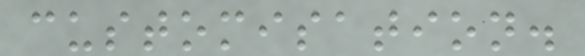customisation.
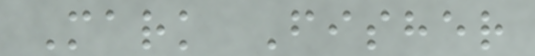Mark Fisher
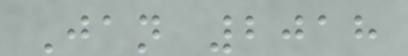Jan 2018
